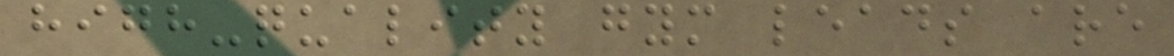high-quality gym leads are
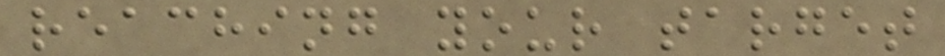reaching your target
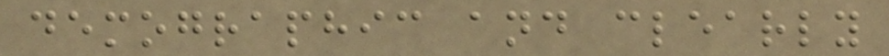demographic and clearly
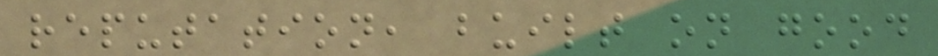reputation, built on good
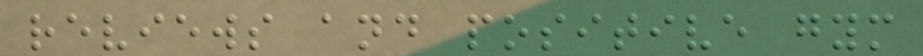reviews and positive gym
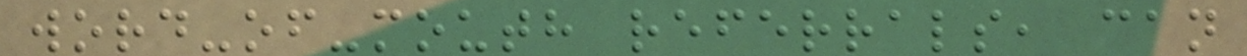word-of-mouth referrals, can
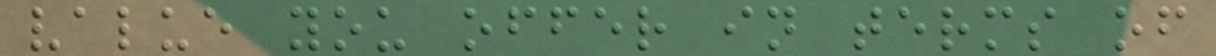value you offer in terms of
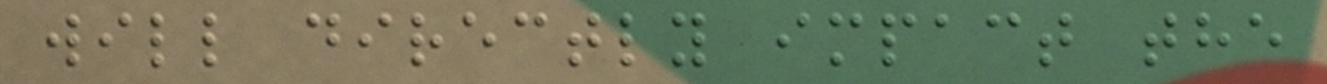will directly impact the
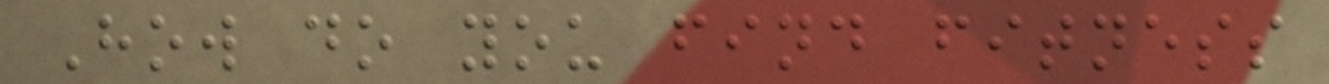How do you find fitness
